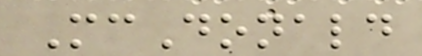McDonald
